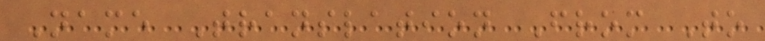Name Translation From To
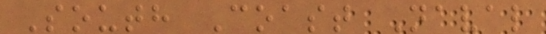South Coast Naval
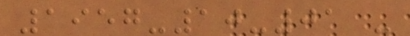1957-10-01 -
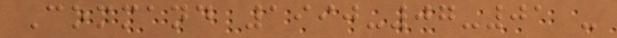Command 1990-07-01 -
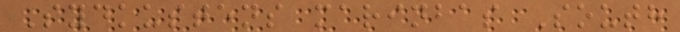Sydkustens marinbas South
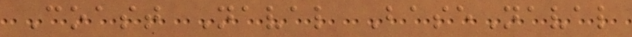Coast Naval BaseNaval
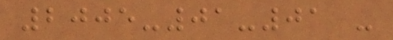2005-01-01 -
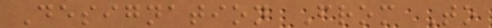Designation From To
